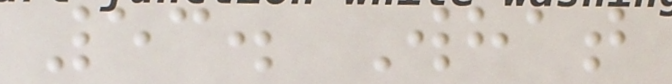53. What
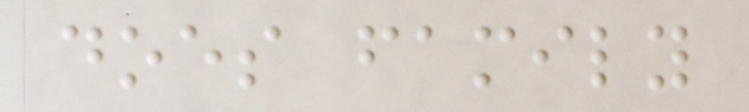does family
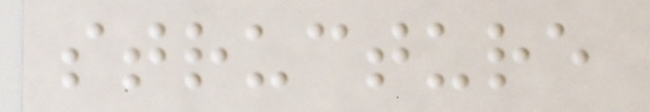structure
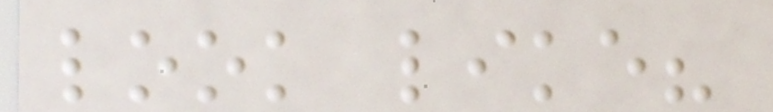look like?
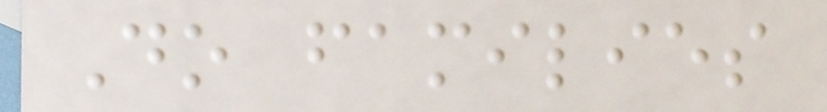Do families
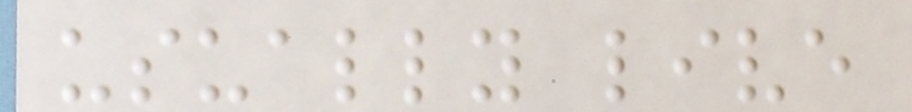usually live
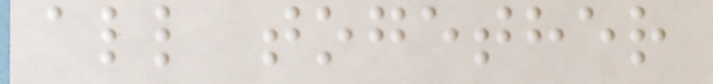all together
